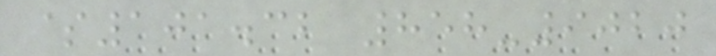$101.32 858-9020
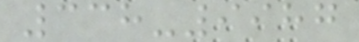338-9987
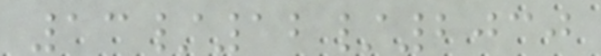13/12/2030
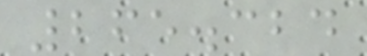265.324
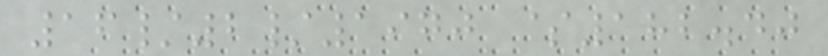16/2/1970 $182.40
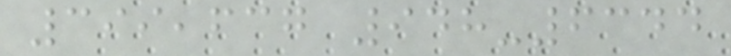399,637 948-6344
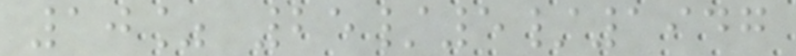10% 25/5/1947
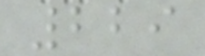229
